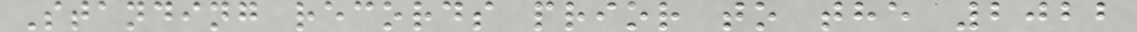Standing records prior to the 2022
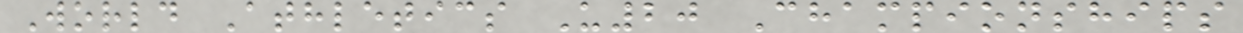World Athletics U20 Championships
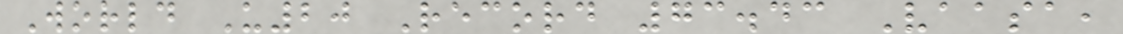World U20 Record 73.43 Vaasa,
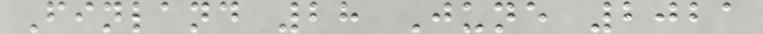Finland 28 June 2021
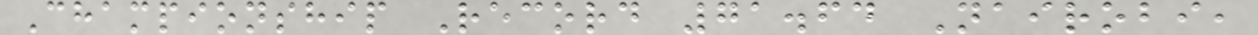Championship Record 71.64 Nairobi,
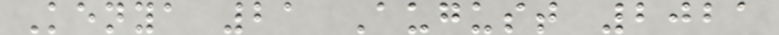Kenya 21 August 2021
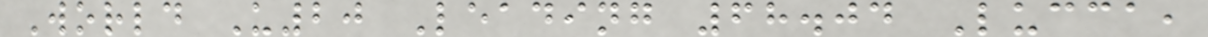World U20 Leading 68.04 Lucca,
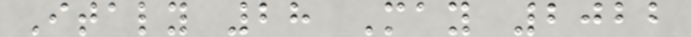Italy 28 May 2022
